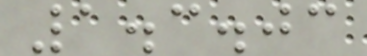1.3.03
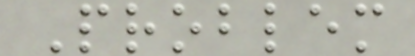Problem
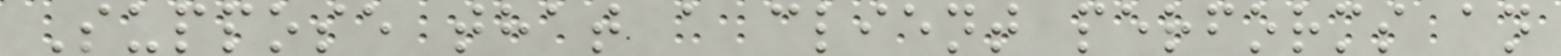Suppose that a client performs an
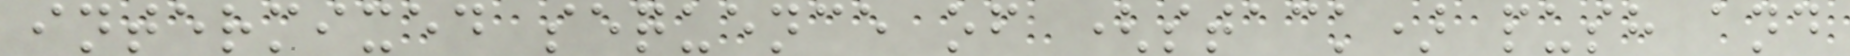intermixed sequence of (stack) push and
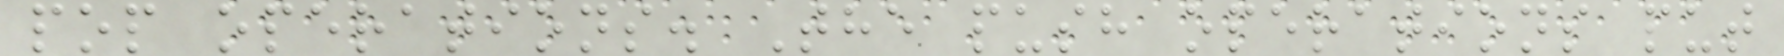pop operations. The push operations put
